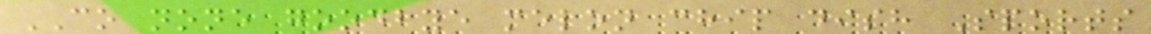CO none goodbye melon chip dish Sports
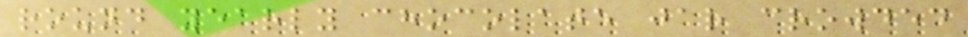round yearly chocolate jar crowded
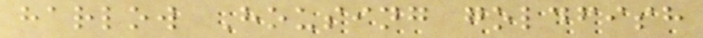harlow Housing goldfish
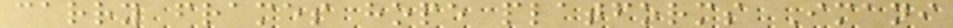carry frames hope platforms Imani
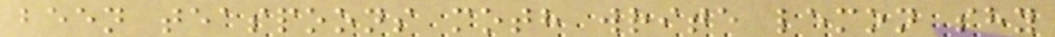been teaspoons moth write lemon shy
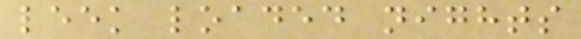leek loaded nights
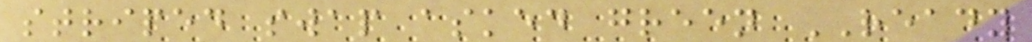striped swap asked green READY
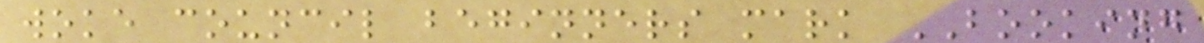woke council beginners mark BOOKING
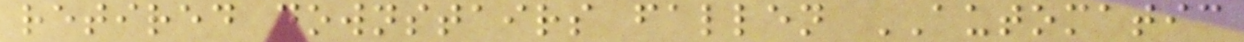retired downstairs fallen AUTOMATIC
